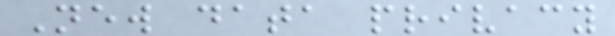New data privacy
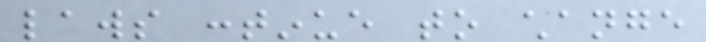laws continue to change
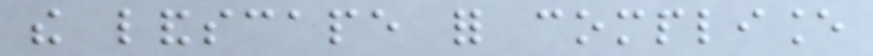the landscape for compliance
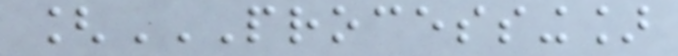[PROCESSING]
